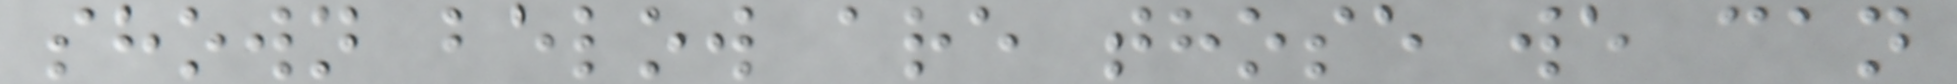shown below are those we can
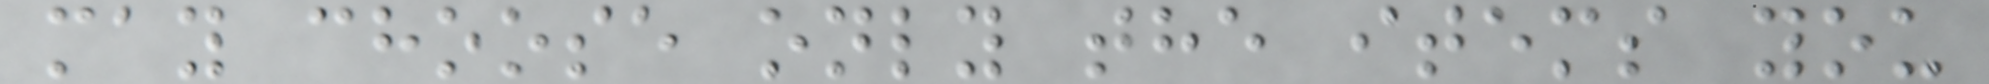may choose only the items you
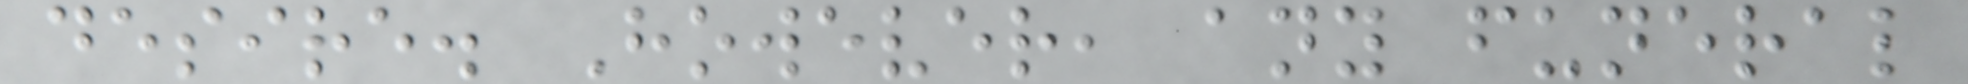desire. However, any funeral
